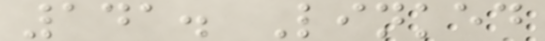141. Linked
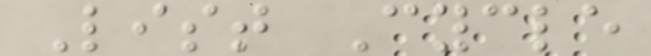List Cycle
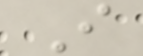I
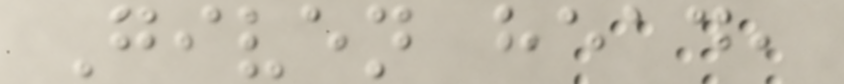Given head,
